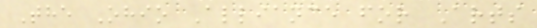The Ohio Alliance for Arts
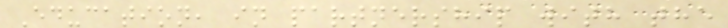Education, in partnership with the
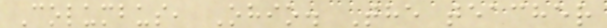Columbus, Ohio. The teacher
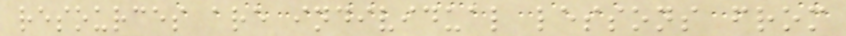resources are individual lessons from
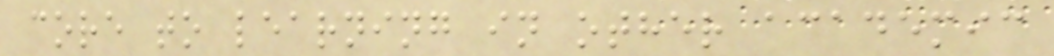core to learning in other academic
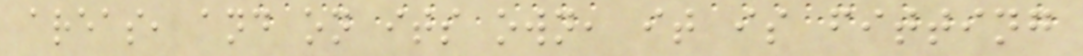areas, and on its own, it is fitting
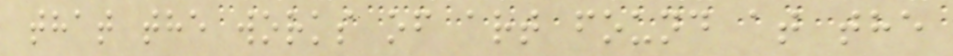that the works of art found at the
